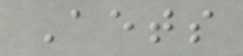Aets
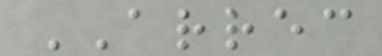ARREC
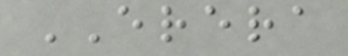ERERA
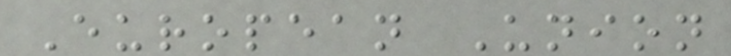European Union
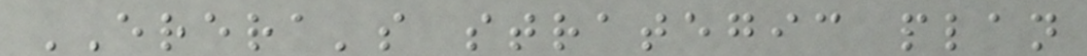ERERA's strategic plan
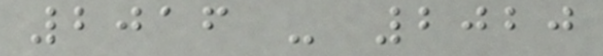2016 - 2020
